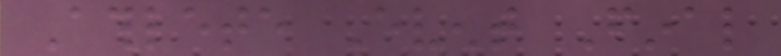Athlete Event Final
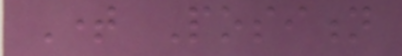Time Position
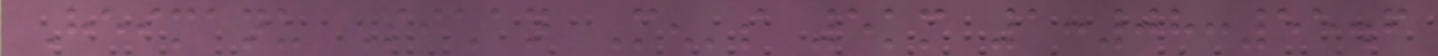Heimanu Sichan Men's 5km 1:08:55.6
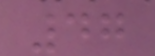47
